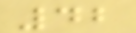42
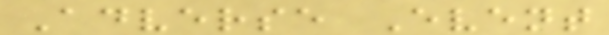Adverse Event
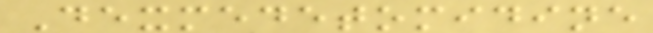Dexmedetomidine
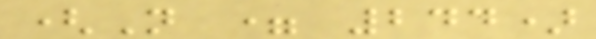(N = 244)
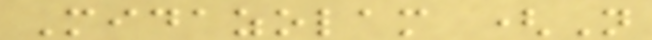Midazolam (N
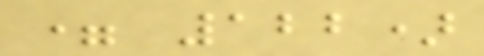= 122)
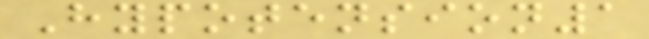Hypotension1
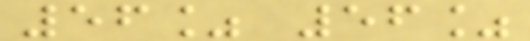56% 56%
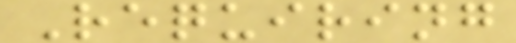Requiring
